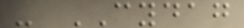- CYDAG
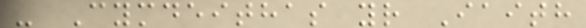- Cymdeithas yr Iaith
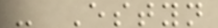- Estyn
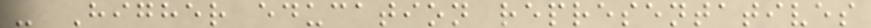- Higher education representatives
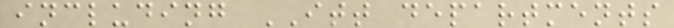including ITT departments
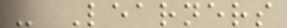- Learners
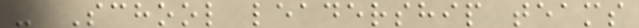- School leadership teams
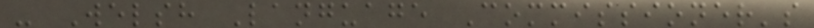- Welsh Language Commissioner's
